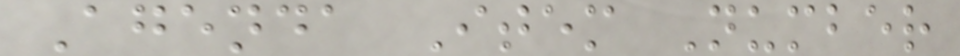Agenda Item Number
